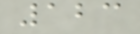123
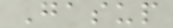Gasup
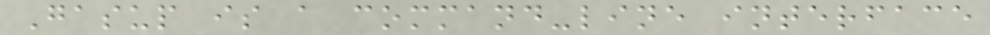Gasup is a command-line interface
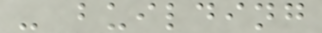- building
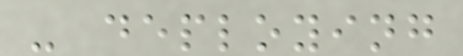- deploying
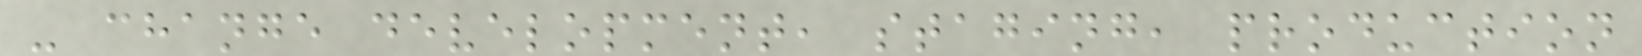- change development, staging, production
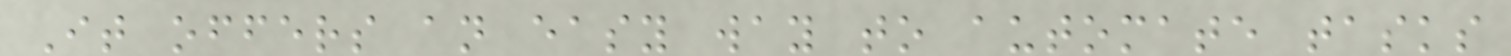It offers an easy way to automate tasks
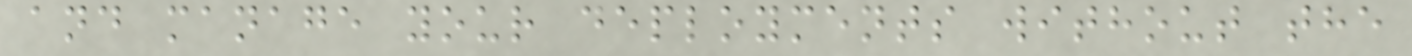and manage your deployments without the
